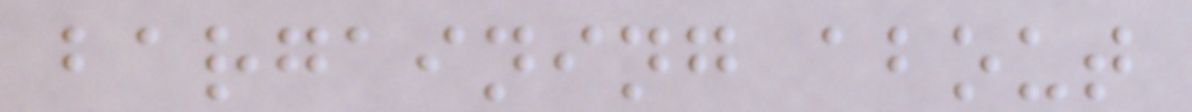bargaining about
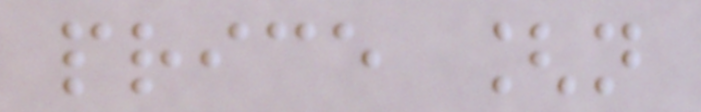price [n
